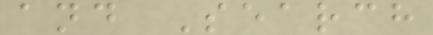and Search
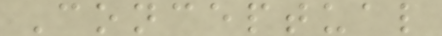Conceptual
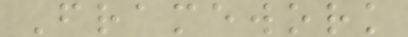Framework
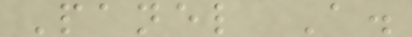Panel A.
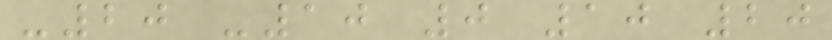-20 -10 0 10 20
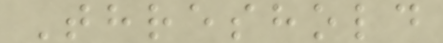Threshold
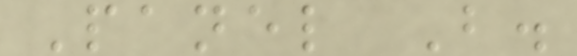Panel B.
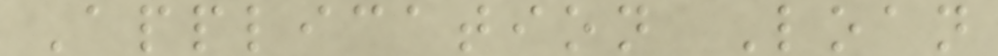Application Loan
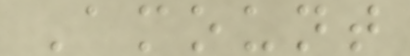Amount
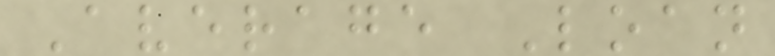Average Loan
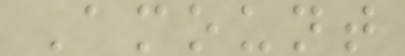Amount
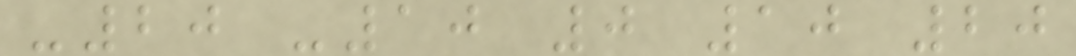-20 -10 0 10 20
